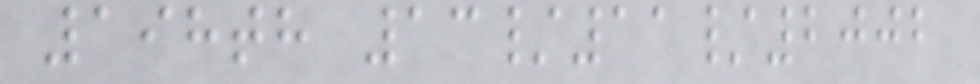198th 13/11/2002
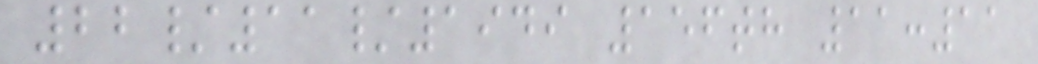22/11/1949 156th 11:11
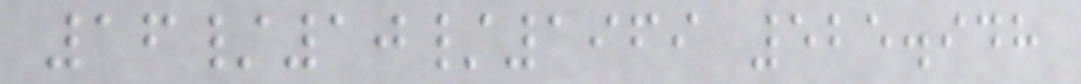16/10/1969 525.948
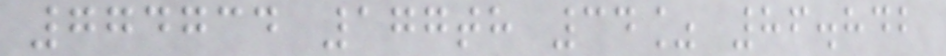774734 177th 34% 86.842
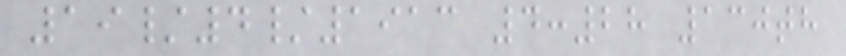19/4/1913 4:28 130th
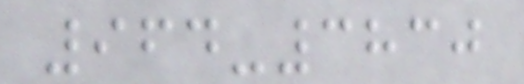964-3830
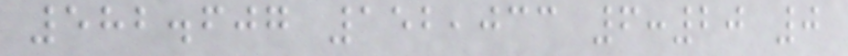582.607 152,033 6:20 0
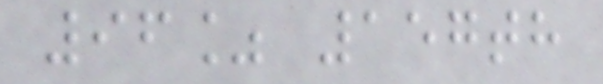96% 157th
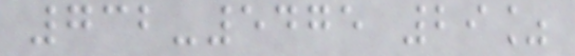732-5475 29%
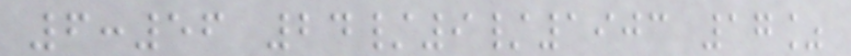6:56 24/9/1903 17%
